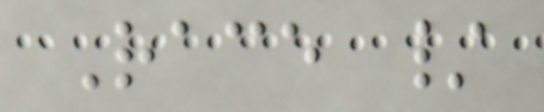Race /
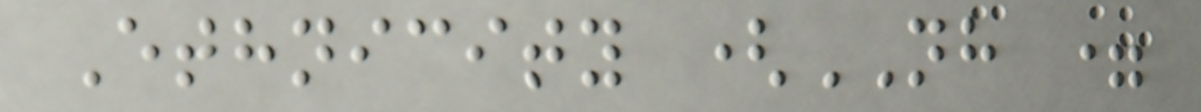Ethnicity (NH =
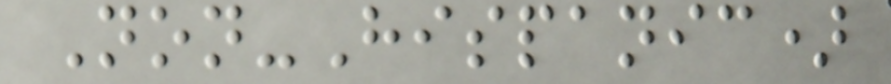Non-Hispanic)
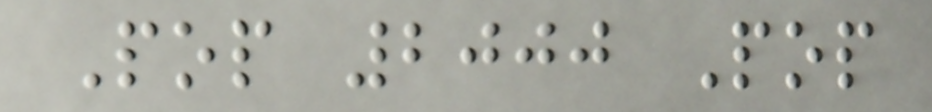Pop 2000 Pop
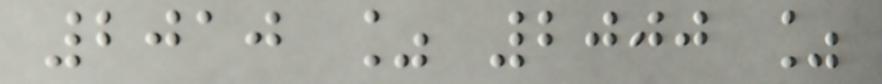2010 % 2000 %
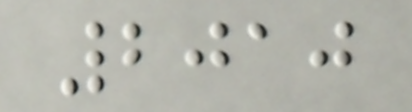2010
